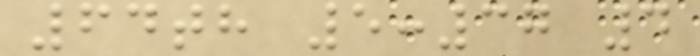64th 5:37 4
